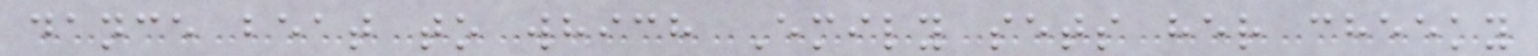dance beat to which Emily sets her cheeky
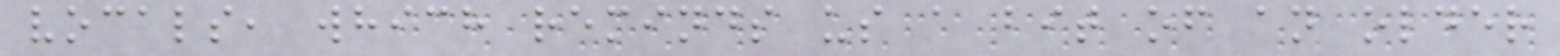vocals, which reminds us a bit of an older
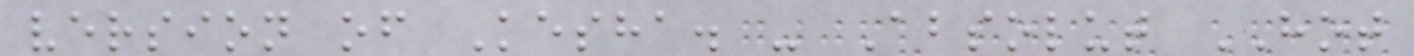version of Kesha. - Absolut HOT
